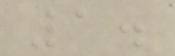1.
